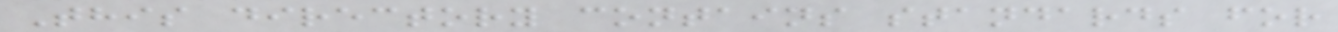This directory contains standards for
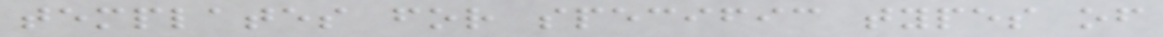templates for specific types of
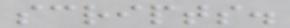scripts.
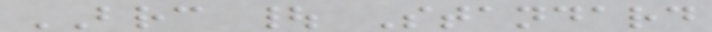BRC | Standard
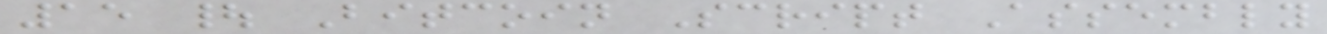15 | Bitcoin Script Assembly
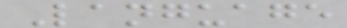Language
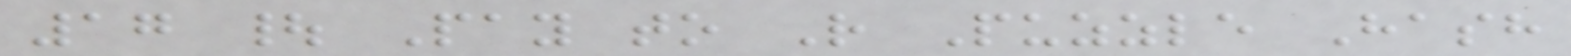17 | Pay to R Puzzle Hash
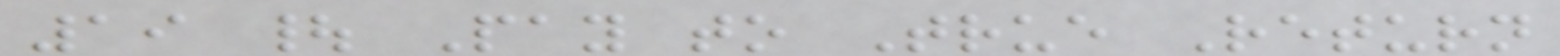19 | Pay to True Return
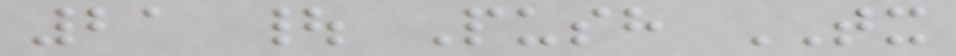21 | Push TX
